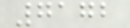7172
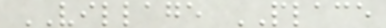VILLAGE PLACE
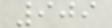909
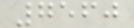7560
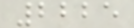2225
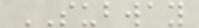SUBWAY
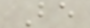Be
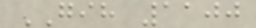GIH 1100
